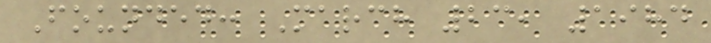Founded: March 23, 1984
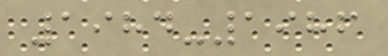1984-1986
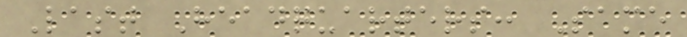Last Headquarters: Same
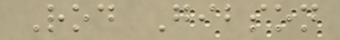Rod Gibson
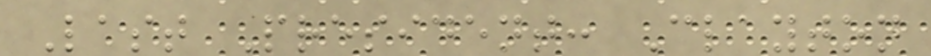Last President: Clayton
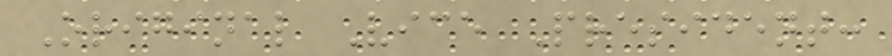Original Vice President:
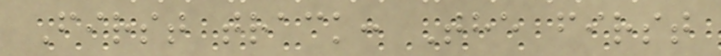First track: The first
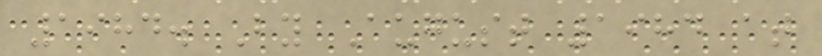1984. By August 1984 at
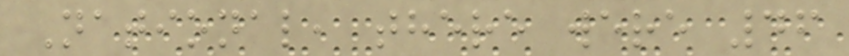National, there were 46
